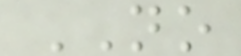NO
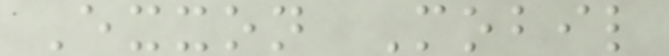Exxon Mobil
